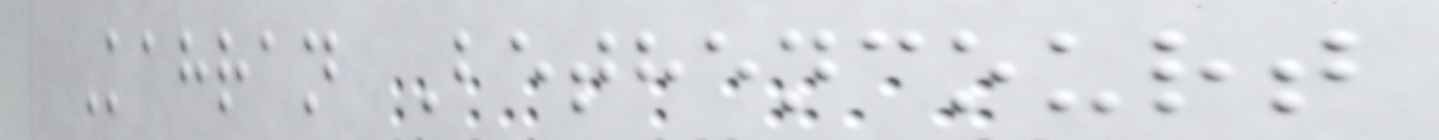Kahran Bethencourt
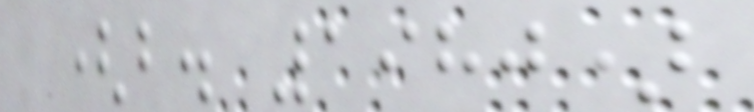(b. 1980)
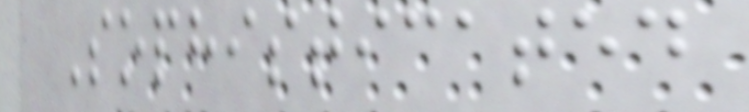Sophisticated
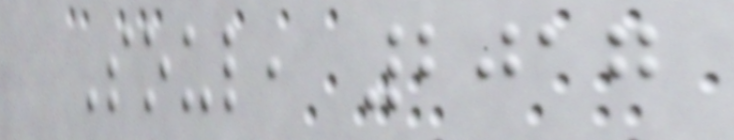Soul, 2017
